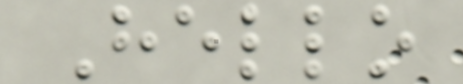Hello
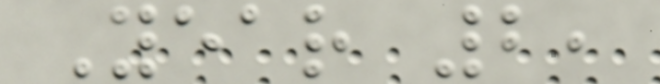Year 2,
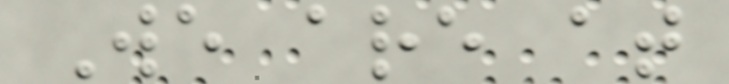We are at
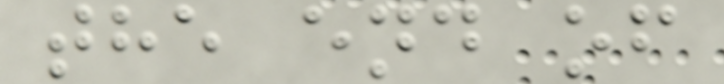the end of
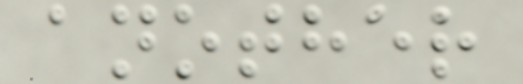another
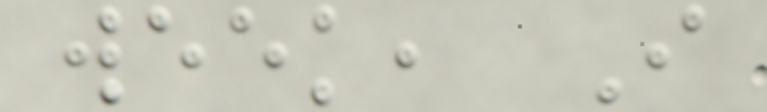week, I
